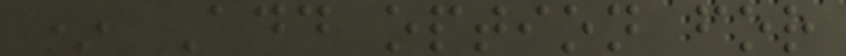* Add option for
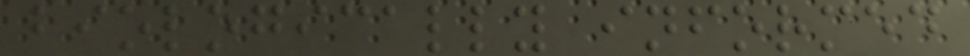biologically informed
